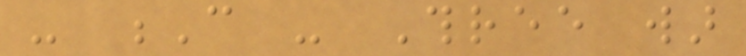- C - Three war
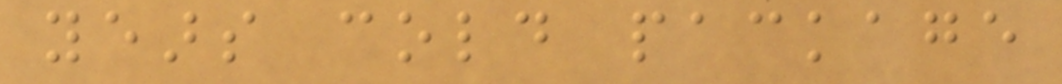years cold package
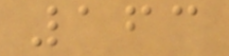163
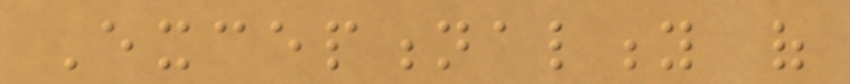Exceptionality of
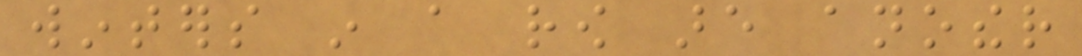winters in a row are another
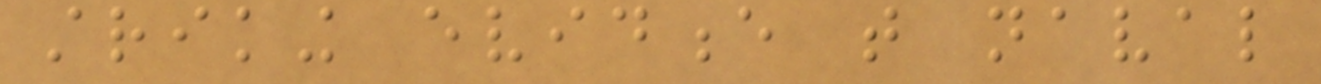striking evidence that naval
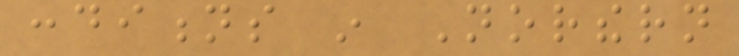conditions in Northern
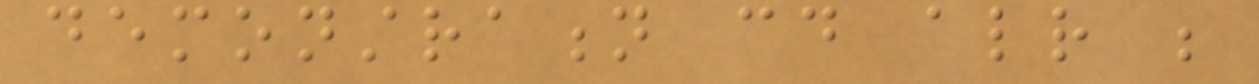demonstration could already be
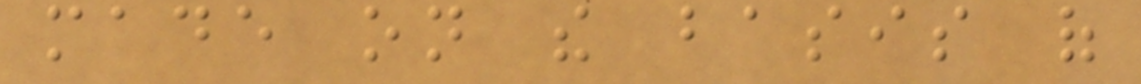made on the basis of
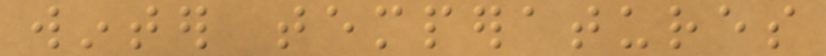winter temperatures
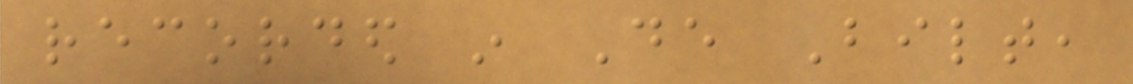recorded in De Bilt,
